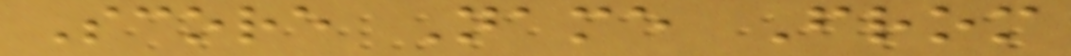Score Name From
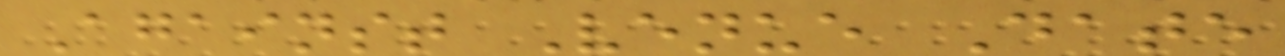Against Venue Date
